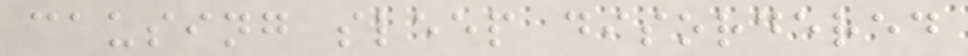causing sleep disordered
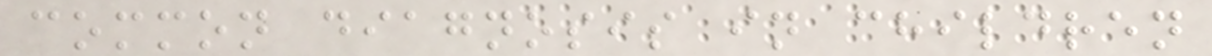common diagnosis in children
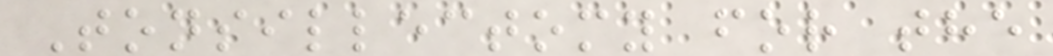Tonsillectomy for the
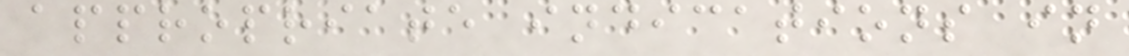appropriate indications in
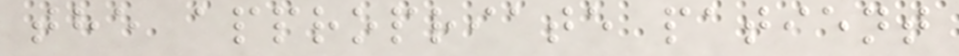the appropriate patient
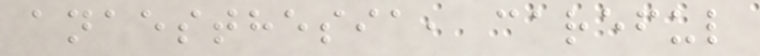anaesthesia, careful
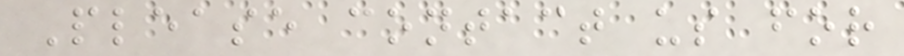Please contact us for
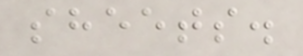sheets.
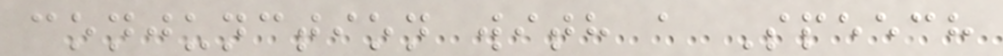conjunction with a Speech
